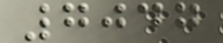7047
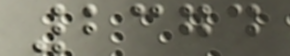2374
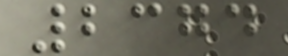2374
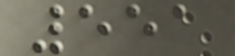551
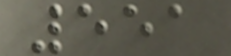551
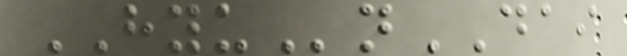HYUnDAI
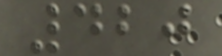420
